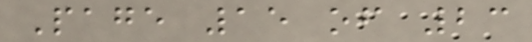Page 15 of 23
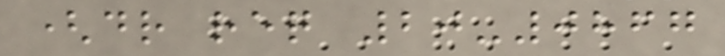(dr req 20-0867
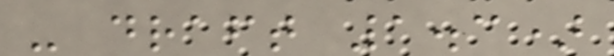- draft 1.3)
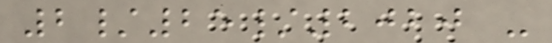2/25/2020 -
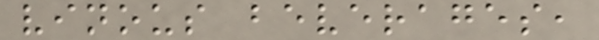vinous beverages,
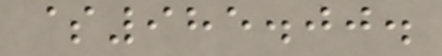$985.00.
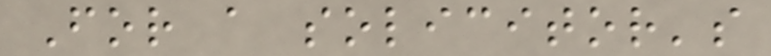For a solicitor's
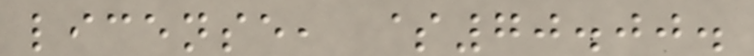license, $70.00.
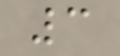3
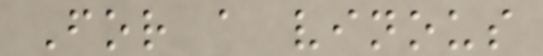For a vinous
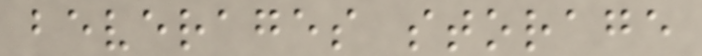beverages storage
